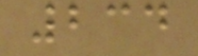234
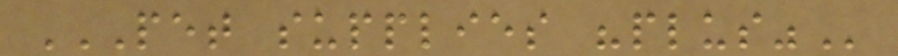PET SUPPLIES "PLUS"
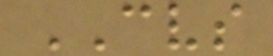CVS
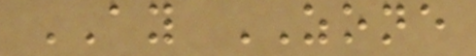AY ZONE
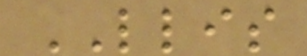LLIS
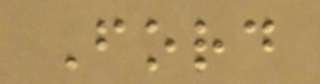Ford
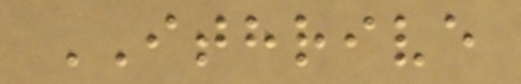ITHRIVE
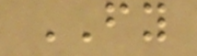FY
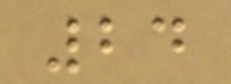24
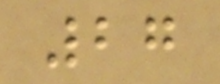27
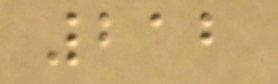212
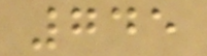745
